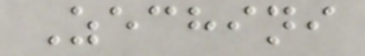Zechini
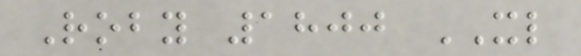Roby 1800 XL
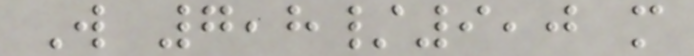W 7,8/9,0 m
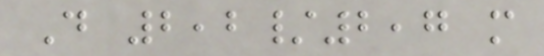D 2,2/2,7 m
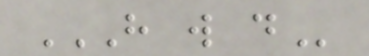H W D
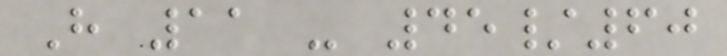H 11 - 45/60
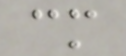cm
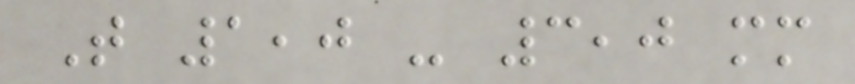T 1,0 - 3,0 mm
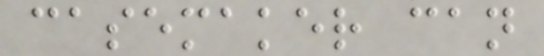casemaker can
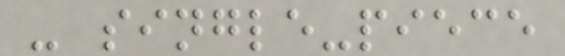- single-piece
